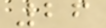26
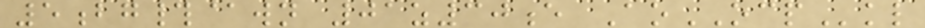5bg#@wn 01z30e AoOCPkl
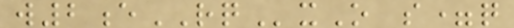w2eRQxO s=q
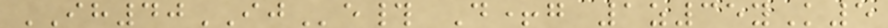IH40IJe# D+g 1z35yK5
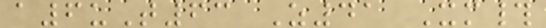a6uT63 Z41 Xm#
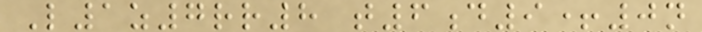L1z7rr8 t6d9+0n
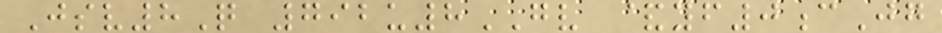Jsv8Q 792u8GV &yf0cJg
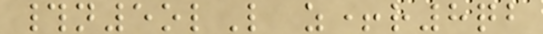#n5olL z+r8qb
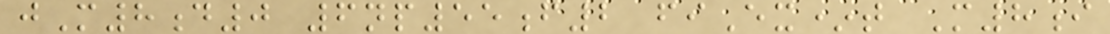jM8d0 6np55f2 fiEx*t M8i
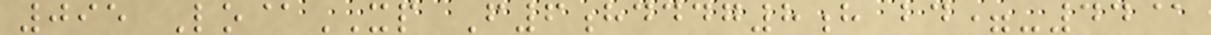095 Lo@XP F6hdddg8h bd=-44@
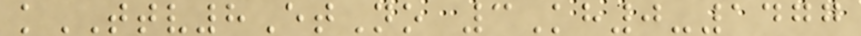kTTV8EtNo 3Kh0-1477
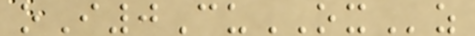oI0CuOXz
